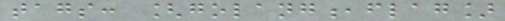tags: [golang,flag]
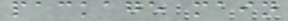package main
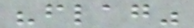"flag"
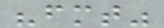"fmt"
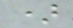)
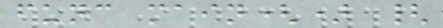func main() {
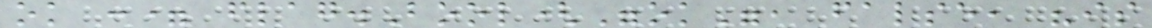ok := flag.Bool("ok", false, "is
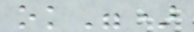ok")
